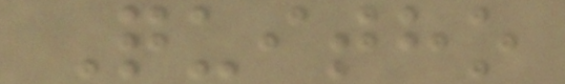Quitho
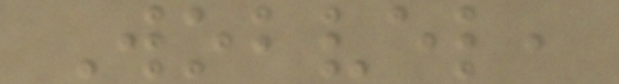Wobvel,
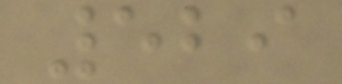529
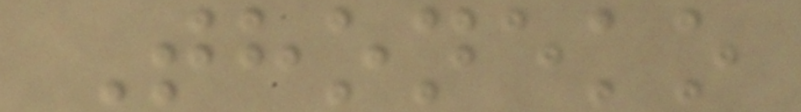Thoneko
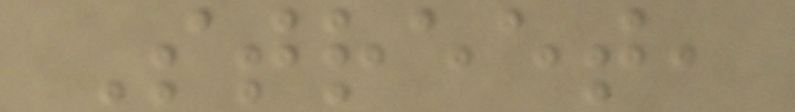Street,
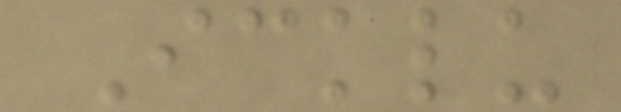Icklu
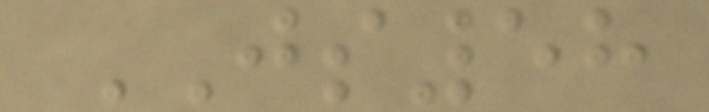JS58
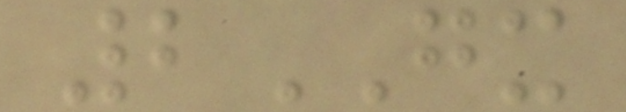2GX
